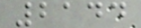2144
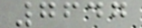7647
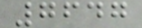7647
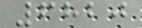6820
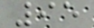95
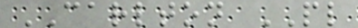CARLTON PL
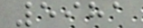5981
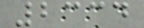2334
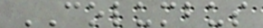COLUMBUS
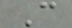C
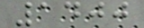1400
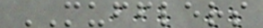MUFFLERS
